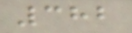382
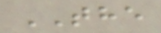THE
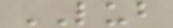LUB
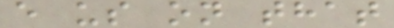e us on that
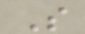S
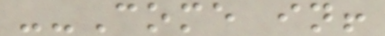--Come in!
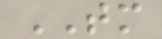TM
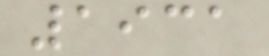1931
